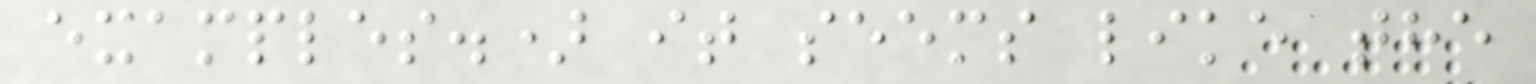examples.) it seems like the
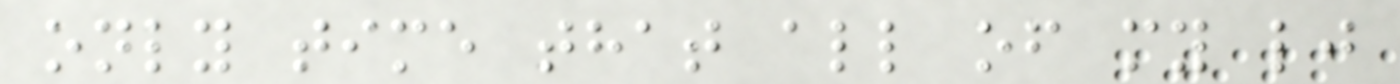only time that all of my lj
